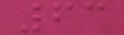63
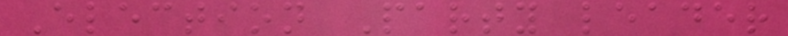Election Party leader
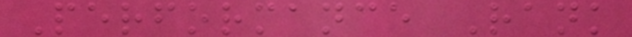Performance Rank
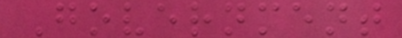Government
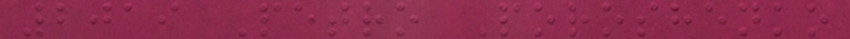2019 Petro Poroshenko
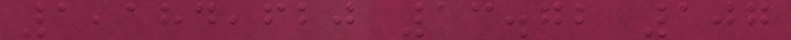1,184,620 13.72 107
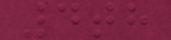4th
